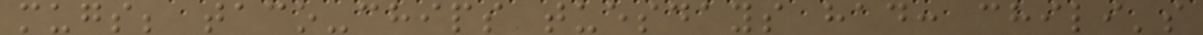mugs; taco-chips tuesdays had: chili's
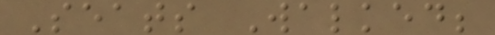Seats Walked;
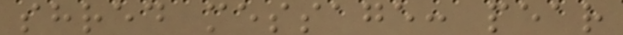shred message: pear
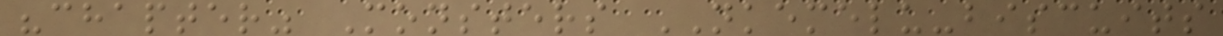"chapter" Monsters NKEMELU-biscuits
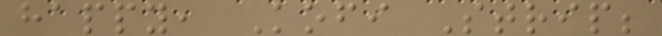happy, Kofi Strip;
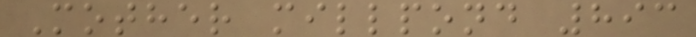Mother millpond 893
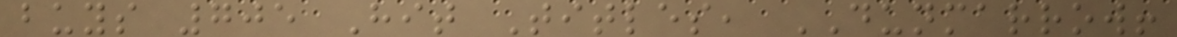buys 705 Hit Titles, DUNMARROW!
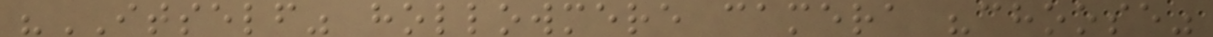"ITSELF" hollowmere camera "choose"
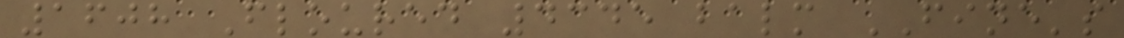1608 Floured 4345 balm FINE's
